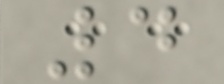4
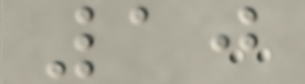10
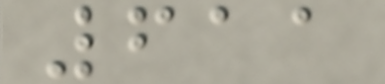611
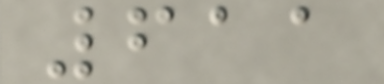611
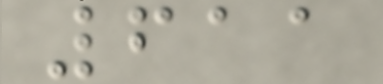611
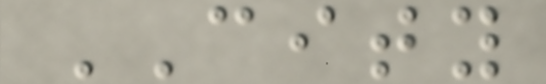CITY
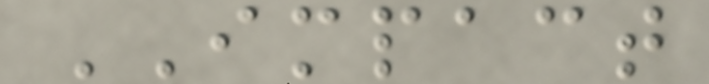IMPACT
